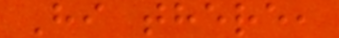Hi there,
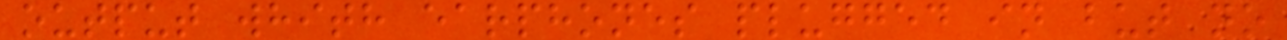output whith earphones plugged in but no
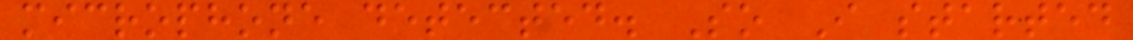microphone detected. So I started
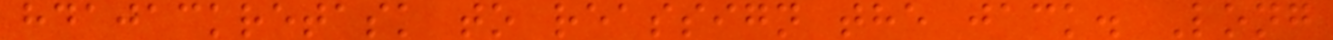hdajackretask to reassign the jack. Long
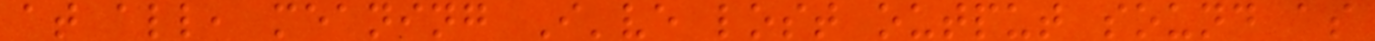at all, meaning I've lost output sound as
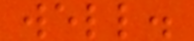well.
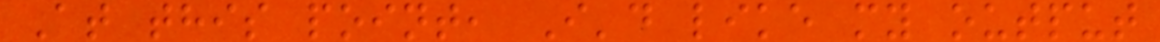At this point, I'd like my output
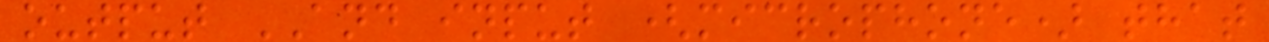output AND input (microphone) that
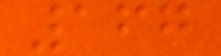167
